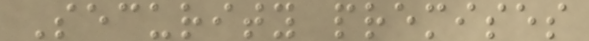Security premises
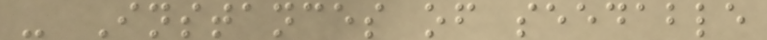- Instances of seedable
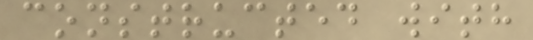constructed with
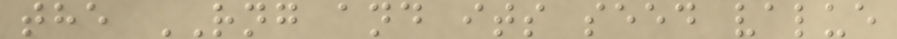the RNG and its seed value
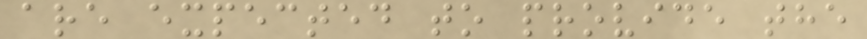are expected to provide the
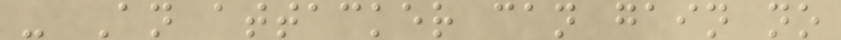- An attacker can gain no
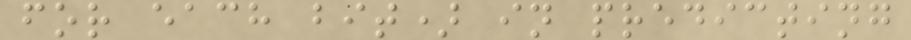for each bit) in predicting
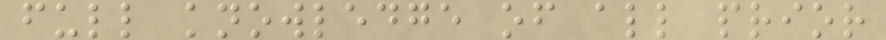full knowledge of all prior
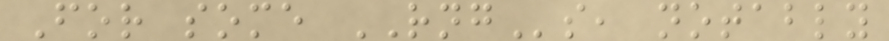For some RNGs, notably
